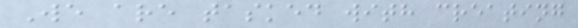We are tasked with creating
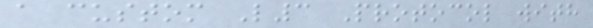a custom L3 Protocol with
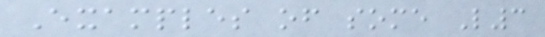Examples of some L3
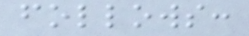follows:
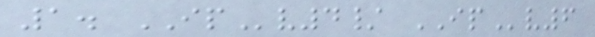1. IPv4/ IPv6
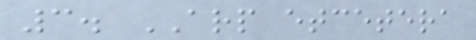3. ARP etcetera
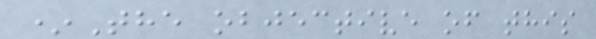*The objective of this
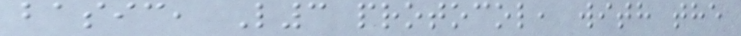basic, L3 protocol, with the
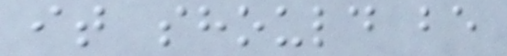it should be
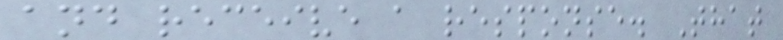and receive a response. That
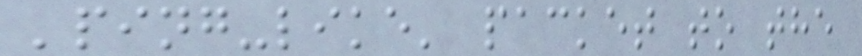'ping-like' packet to the
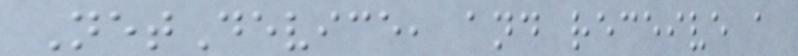NetDevice, and receive a
